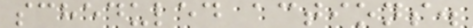scheduled actions.
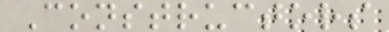Constructors
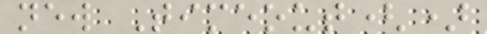new Timeout()
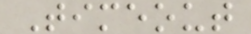Timeout
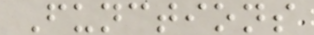Functions
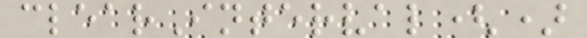clearInterval()
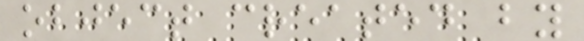object created by
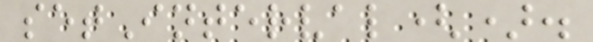setInterval().
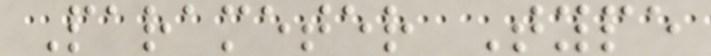Parameter Type
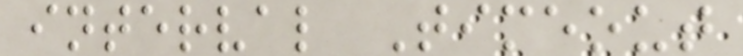interval Timeout
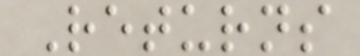Returns
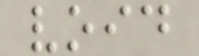void
